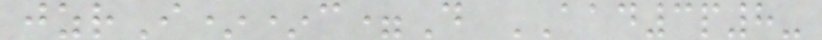jzrI**c=D AAD3p8-
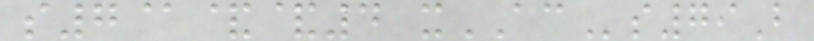s7@&&4 xACs79B
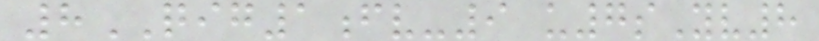8QIG1fv-9 u7sYv8
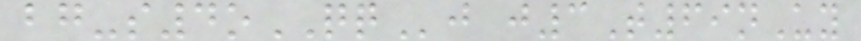bg-s4oQQj j3T69nUy
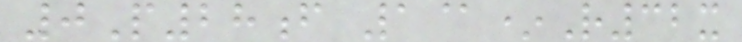0P28f 1@*R32x
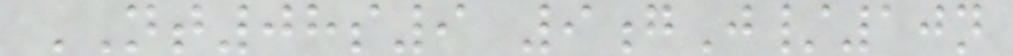NT08s9 9gJ/10n
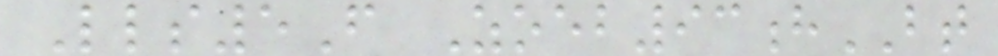Lls5F Zoeb93hBT
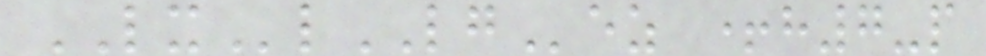LXlLGez +h7-p
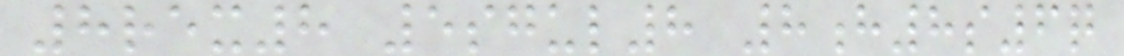8rex8 5sgul8 8h8s6q
